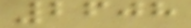2608
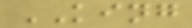KING
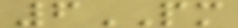6PM
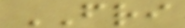FRI
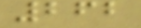262
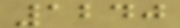1240
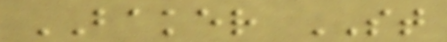BAKER ST
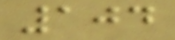104
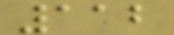112
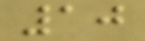10
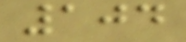104
